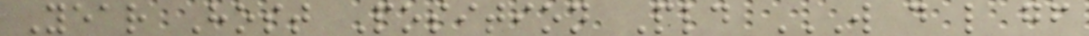Year Host Position Pld W D L GF
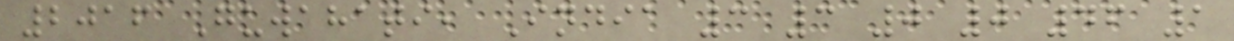2016 Guwahati, India 3 3 0 0 46 1
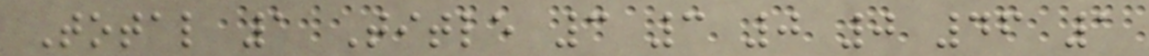Total 1 Title 3 3 0 0 46 1
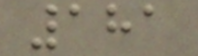181
